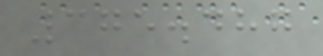375.487
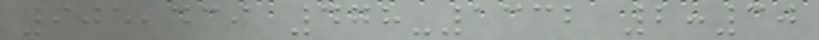905,439 478-1332 2:30
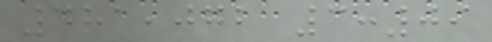481,072 3:09
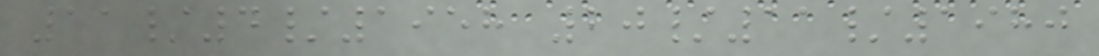11/4/1958 20/11/1980
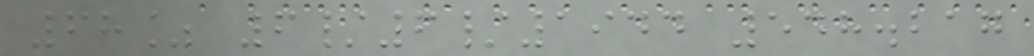68% 6/6/1944 548.217
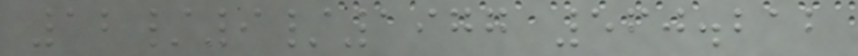12/9/1977 560.212
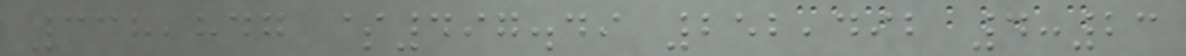338,847 $497.49 252,492 4:23
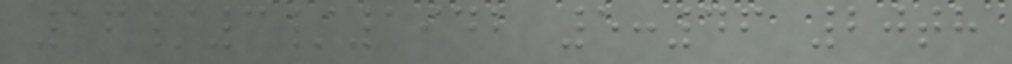16/3/1942 5:46 20th
